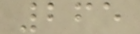265
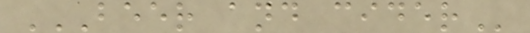BEER AND CIDER
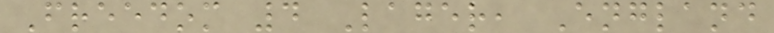Freedom 4 Lager, England
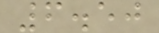6.50
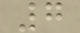7
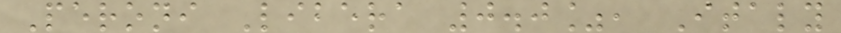Peroni Libera 0.0%, Italy
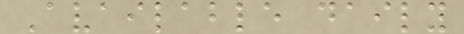Available daily
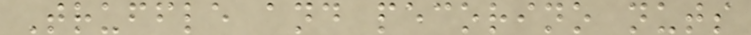Truffle and pecorino nuts
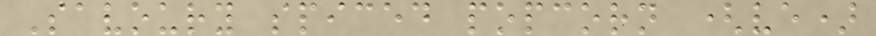Savoury spiced popcorn (ve)
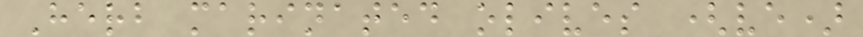Herb marinated olives (ve)
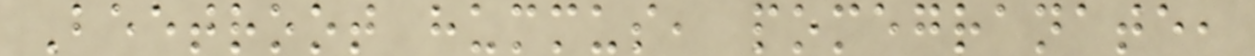Beetroot hummus, pomegranate,
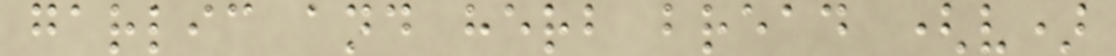garlic and herb bread (v)
